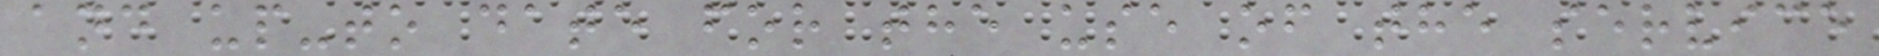and up-to date for the use of the service
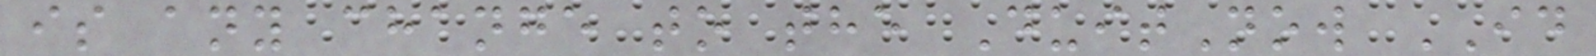is any change to the DuitNow ID
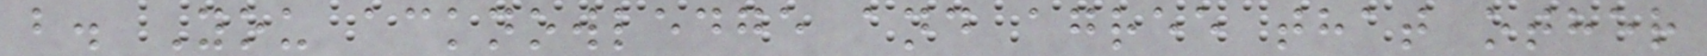b. You acknowledge and agree that other
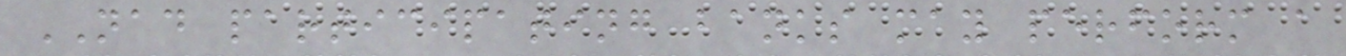NAD participating banks may perform a
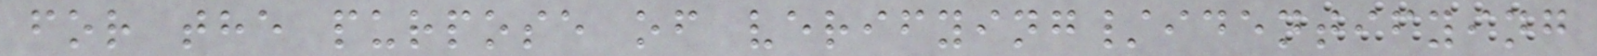for the purpose of verifying/identifying
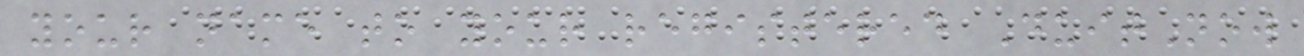your name to your registered DuitNow
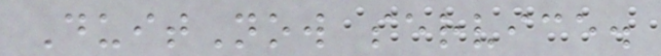DuitNow service.
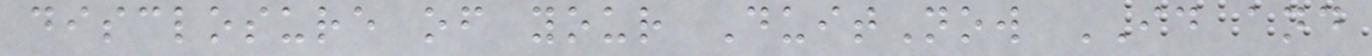disclosure of your DuitNow ID and
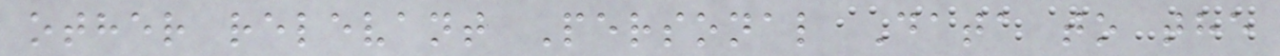other relevant Personal Data to the
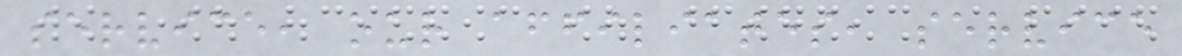service, our affiliates, service
